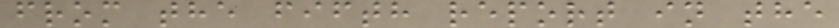from the fifth report in the
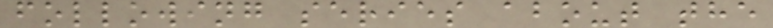following series about the
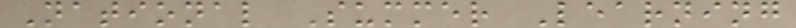National Summer Learning
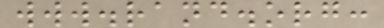www.rand.org:
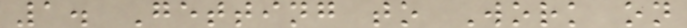1. Getting to Work on
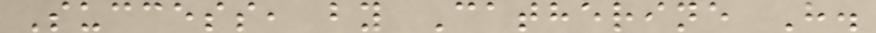Success, by Catherine H.
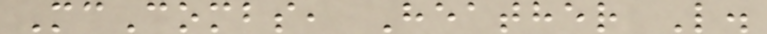McCombs, Heather L.
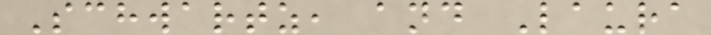Schwartz, and Laura
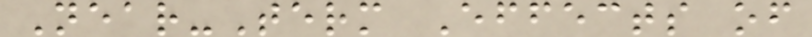Near-Term Effects of
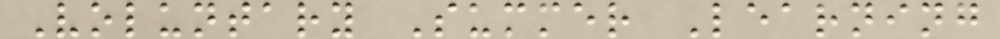Voluntary Summer Learning
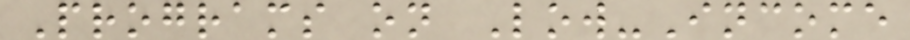Programs on Low-Income
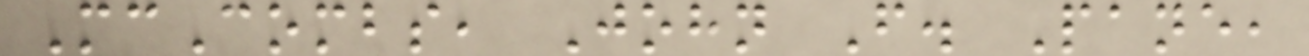McCombs, John F. Pane,
